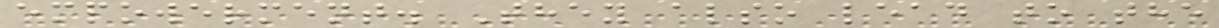empowerment. They also lead to the
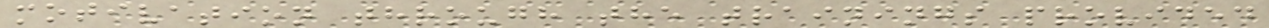motivation through the trainings provided
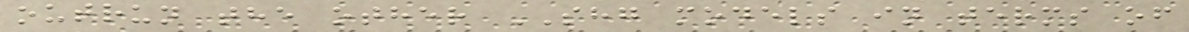outrun the other SHG models in terms of
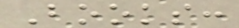Books:
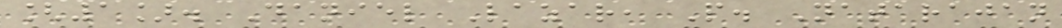[1]. Daniel Lazar, P. Natarajan
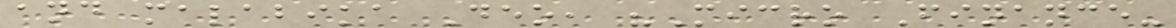and malabika Deo, "Micro Finance-
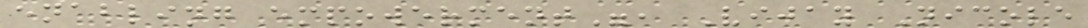enabling empowerment", Vijay Nicole
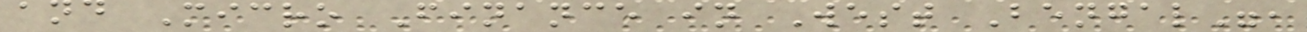and Micro Finance in West Bengal",
